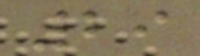29
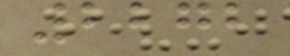2272
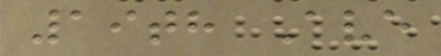19th Ave
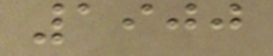1900
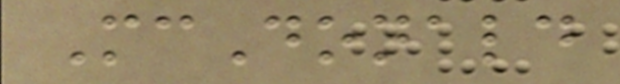McDonald
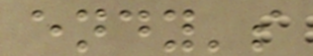endy's
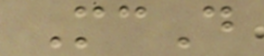McD
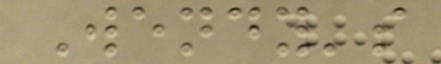Wendy's
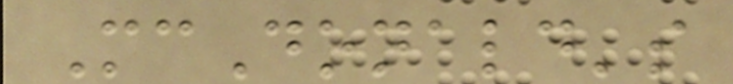McDonald's
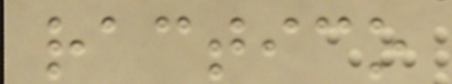ractico
